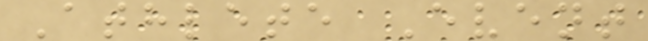Athlete Event
